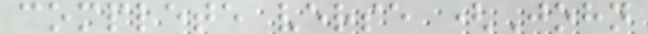complete verse (John
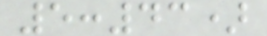5:43)
